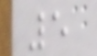5
